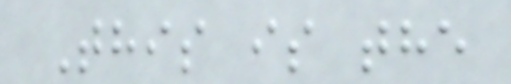This is the
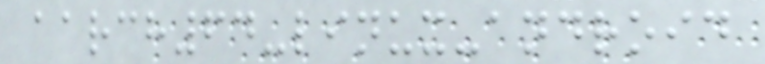aarch64-linux-android
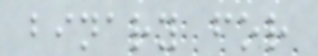binary for
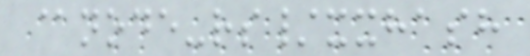@node-rs/xxhash
